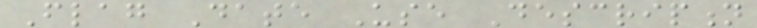Flag Date Use Description
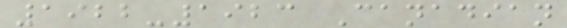1922-1923 Canadian
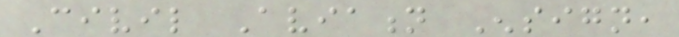Civil Aviation Ensign,
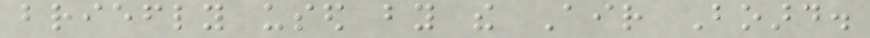briefly used by the Air Board.
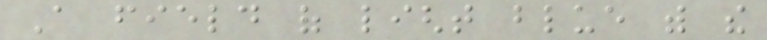A field of light blue with the
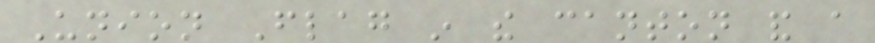Union Flag in the canton and a
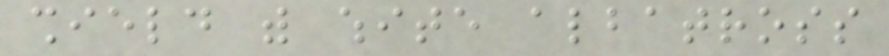shield with white albatross
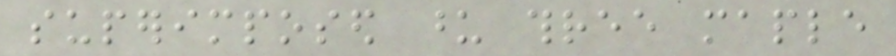superimposed upon three maple
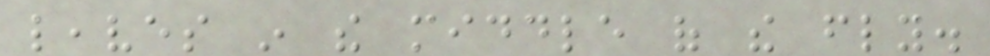leaves in the middle of the fly.
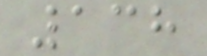138
